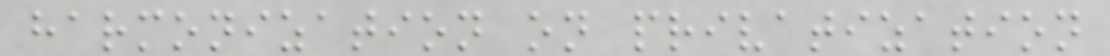harmonization on privatization
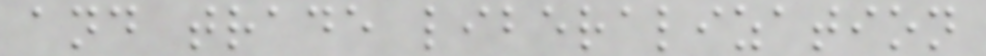and trade liberalization
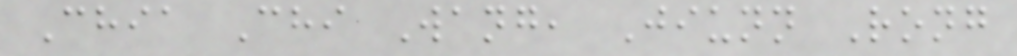Chia Chi Wang, Jiunn Rong
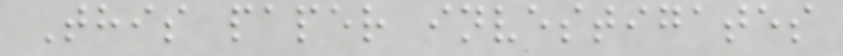This paper investigates
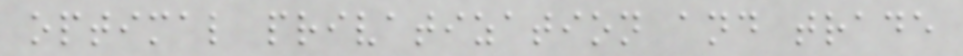optimal privatization and trade
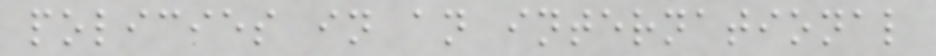policies in an international
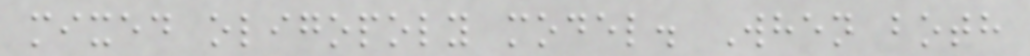mixed oligopoly model. When both
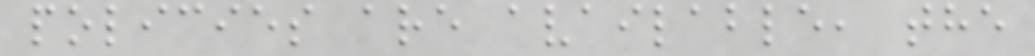policies are available, the
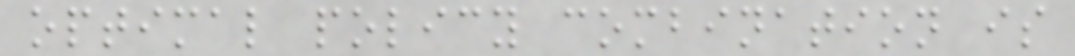optimal policy combination is
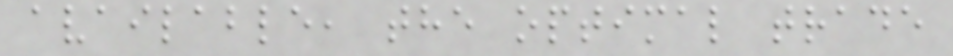available, the optimal trade
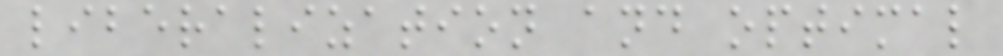liberalization and optimal
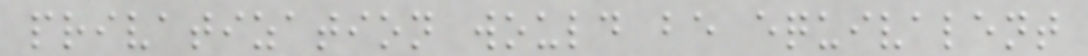privatization would be equivalent
